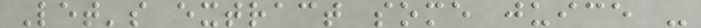Let's extract some juice -
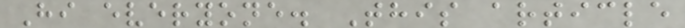Hi everyone. This article
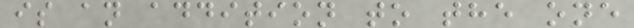is an addition to the one
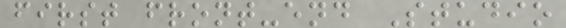first front-end Studio
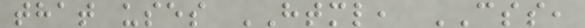that uses HTML, CSS,
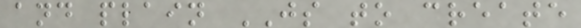and plain JS to create
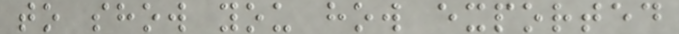to show you how exported
